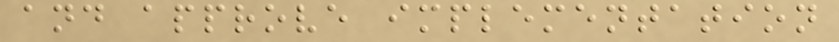and approve implementation
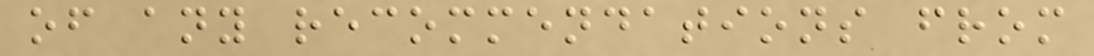of any recommendations from
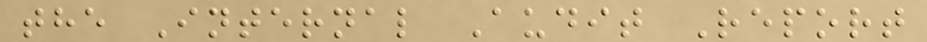the Internal Audit Report
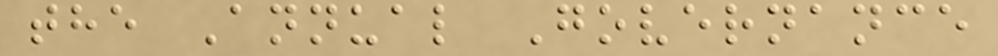the Annual Governance
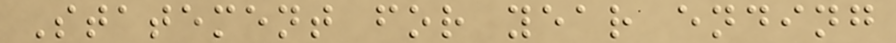Statement for year ending
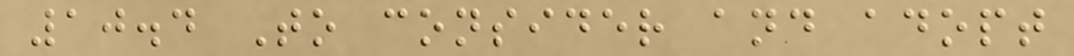10.4 To consider and adopt
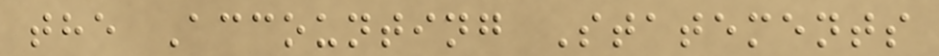the Accounting Statements
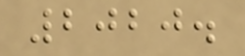2020.
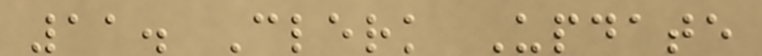11. Clerk Update
